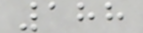188
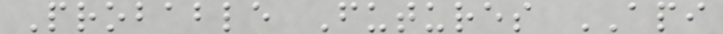Probable Futures API
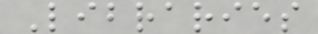Libraries
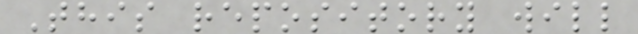This repository will
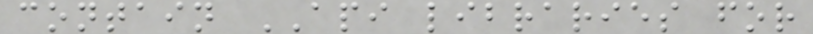contain API libraries for
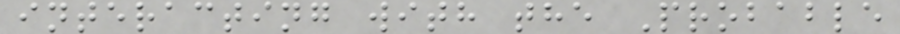interacting with the Probable
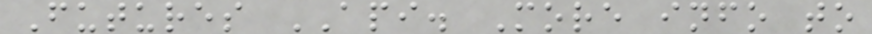Futures API. More info to
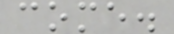come.
